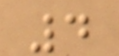4
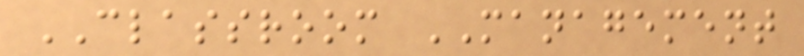CLASSROOM MANAGEMENT
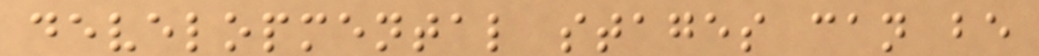developmental stages can be
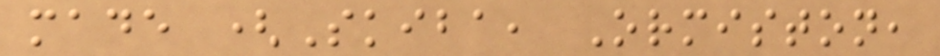made (Skiba, Ormiston,
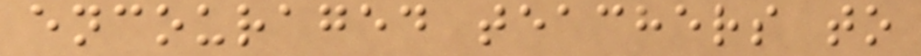encouraged teachers to
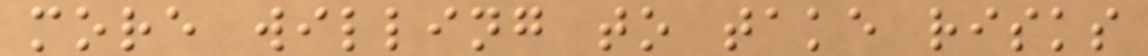more willing to take risks
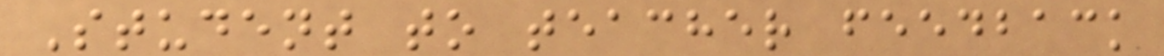Student to teacher feedback
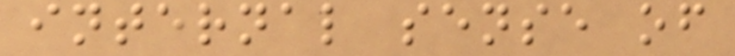internal sense of
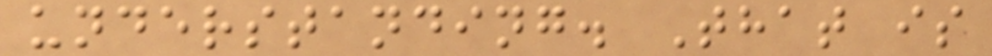understanding. That is
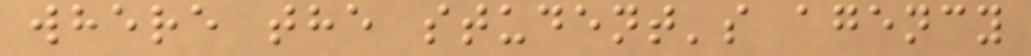where the student's agency
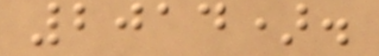2014).
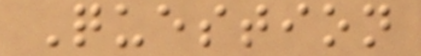Question
